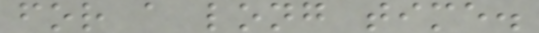for a long time.
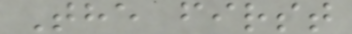The first
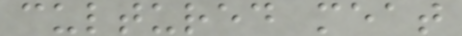cultured meat
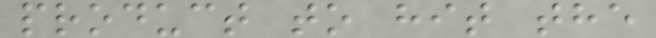product to hit the
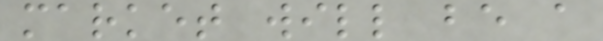market will be a
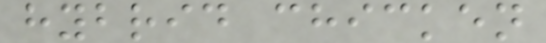hybrid chicken
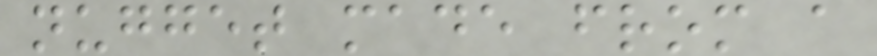nugget made from a
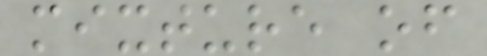mixture of
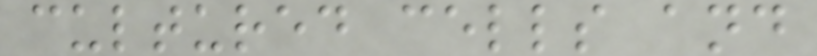cultured cells and
